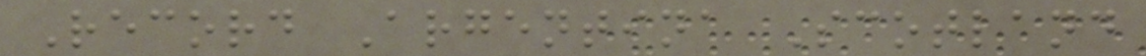Record Argentina Scotland
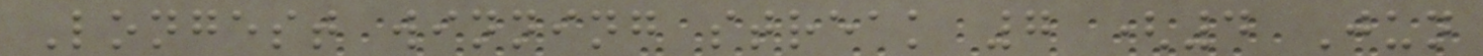Longest winning streak 7 (4 Jun
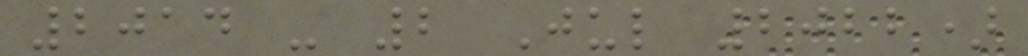2014 - 2 Jul 2022)
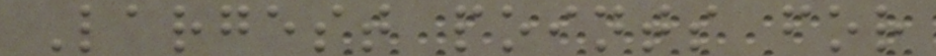Largest points for
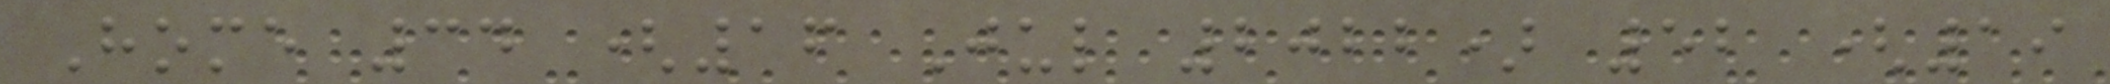Home 34 (16 Jul 2022) 52 (19
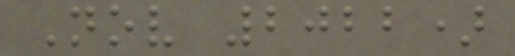Nov 2022)
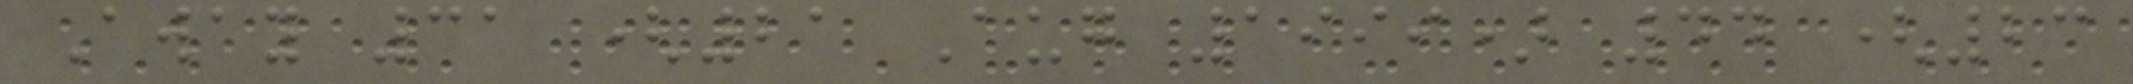Away 31 (21 Aug 1999) 44 (23
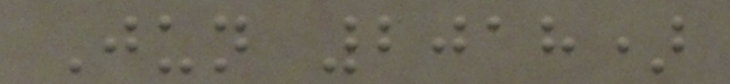Jun 2018)
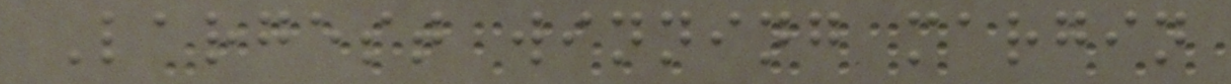Largest winning margin
